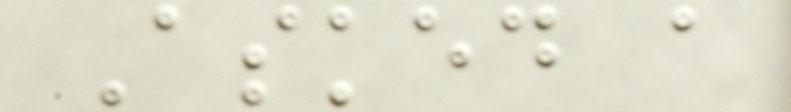Asked a
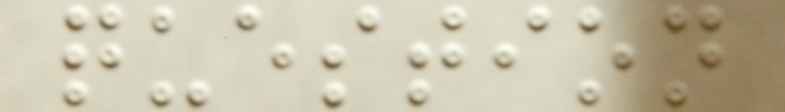question
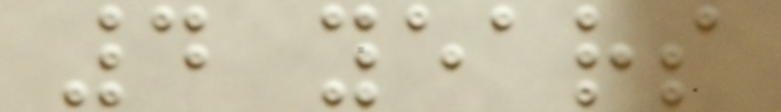4 years
